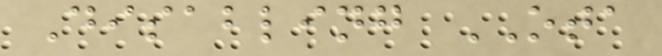Disabling OTA
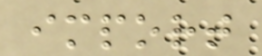import
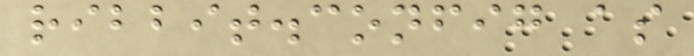ribbit.config as
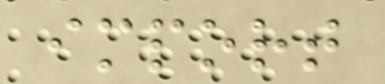import
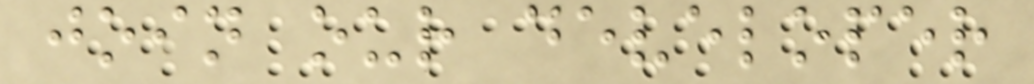join our developer
